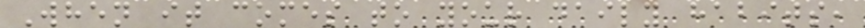When it comes to your daily habits,
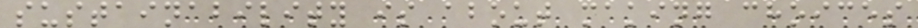sustainability is about making choices
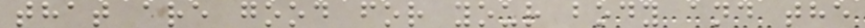that are good for your body and the
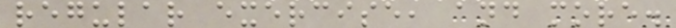regular exercise, and more.
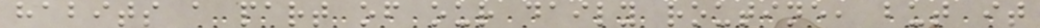habits a part of our daily routine, but it
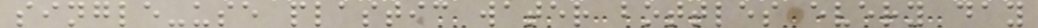single-use plastic water bottles every day
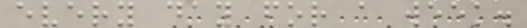every day for a week.
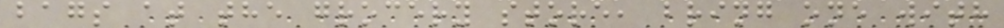bags at the grocery store, bring one with
